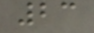23
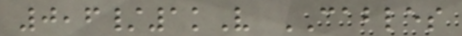0,6/1kV CABLES
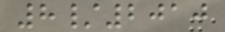8/2010
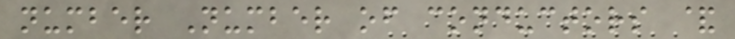number Number of conductors &
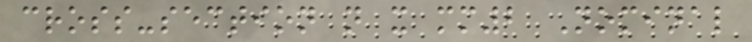cross-section n x mm2 Nominal
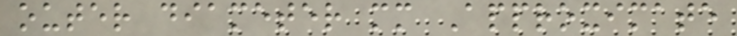outer diameter mm Approximate
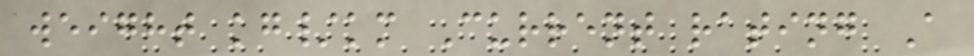weight kg/km Current rating A
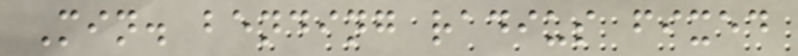Min. bending radius fixed
